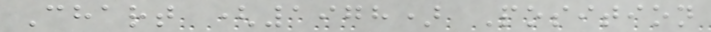Chart (1978) Position
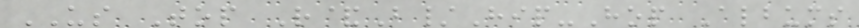US Top R&B/Hip-Hop Albums
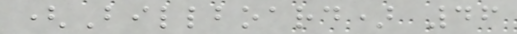(Billboard) 46
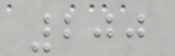200
